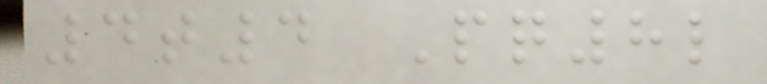4t4 Pq8l
